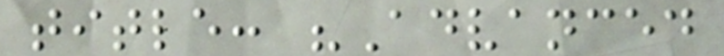title: "Advanced
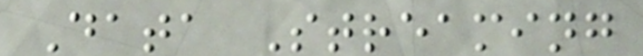Data Streaming
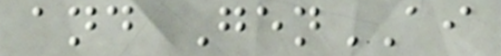and GenAI
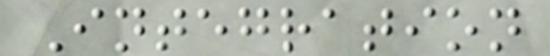Integration
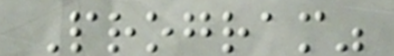Program"
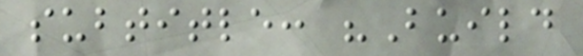subtitle: "Build
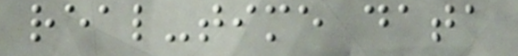real-time data
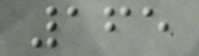165
